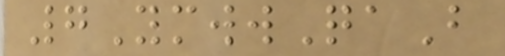7YmwwQaB
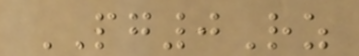PG0Rz
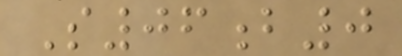S06b0
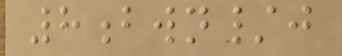8bwn/j
